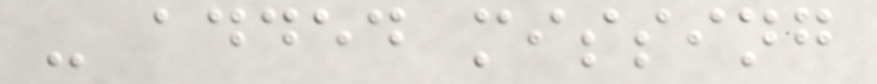- added missing
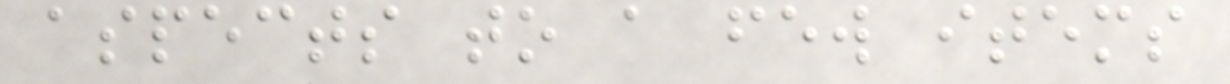aspects to a few items
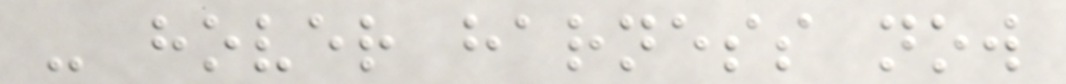- hover harness now
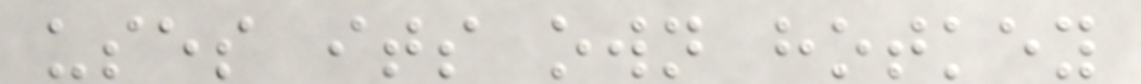uses its own hotkey
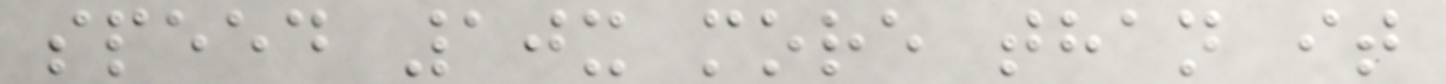speed 10x more than it
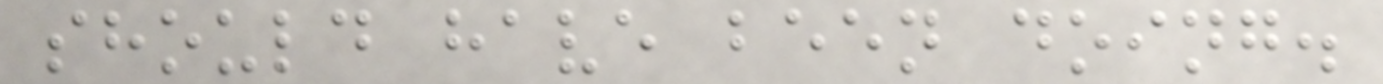should have been doing.
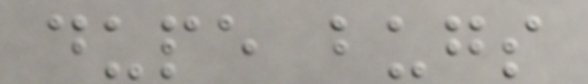dupe bugs
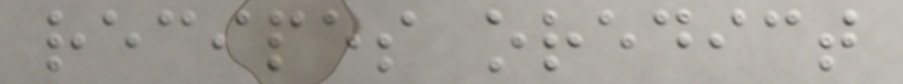recipes oredict
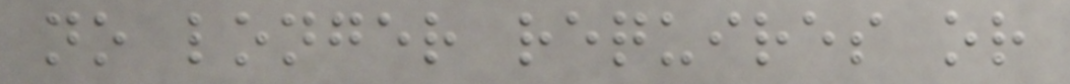no longer requires or
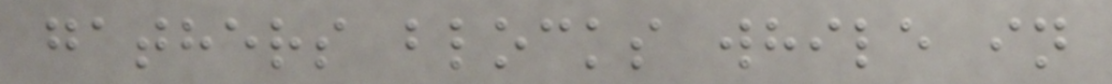gathers blocks while in
